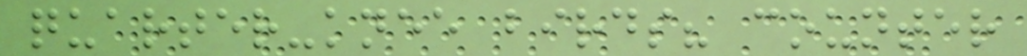quarter-knee birds? counter
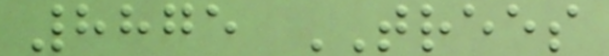8875 TREES
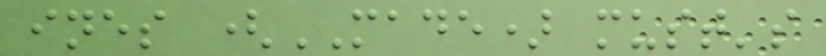ines (MADE) must's
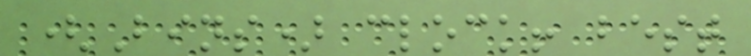(Bins) clock! best
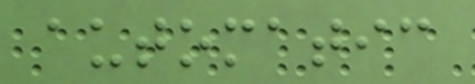automatic
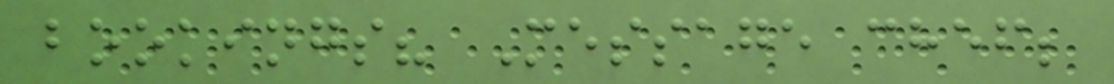bookings? Message chef;
